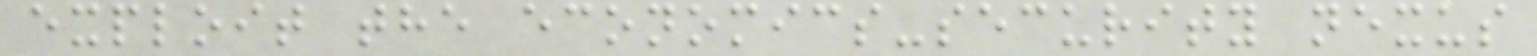exploit the economics-security nexus
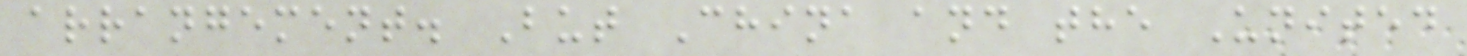arrangement. But China and the United
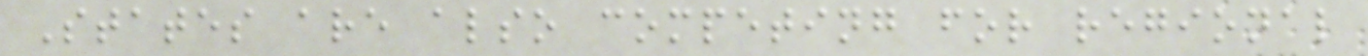States are also competing for regional
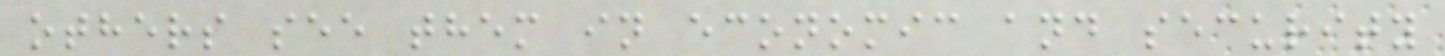others see them in economic and security
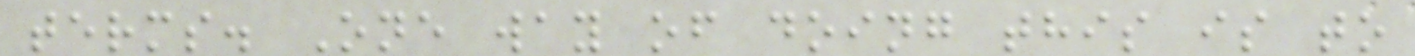terms. One way of doing this is to
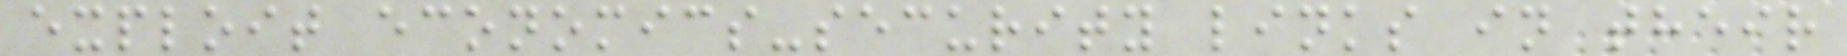exploit economics-security links in their
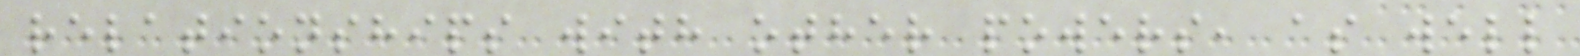relationships with other powers, as well
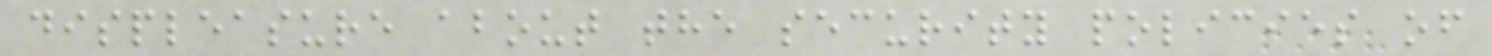displeasure about the security policies of
